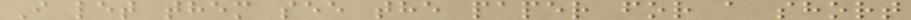I let them see the paper for a short
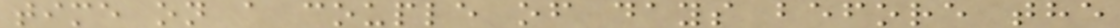time on a couple of days before the
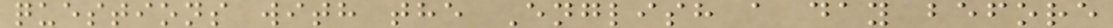questions with the English a day before
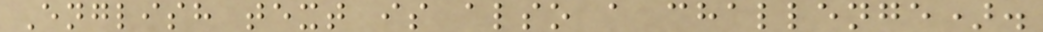English text is also a challenge).
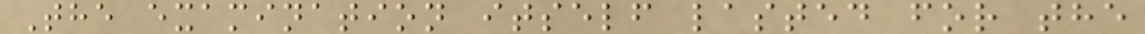The examination itself lasted for the
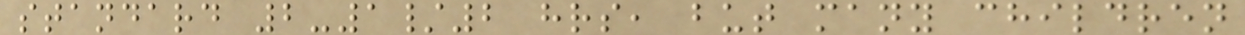standard 2-1/2 hrs, but many children
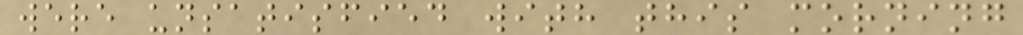were unsatisfied with this morning
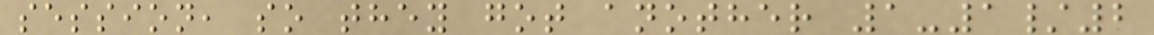session, so they got another 1-1/2
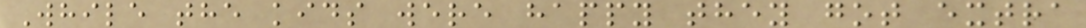While the kids were happy they got extra
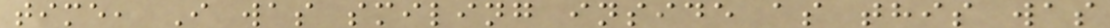time, I was smiling inside as this was
